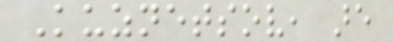Kuznetsov, are
